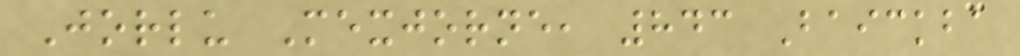Jorlu Mexjorne, 843 Baickba
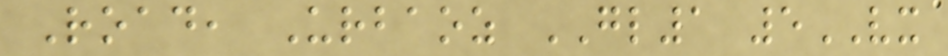Road, Urbaoz GL1 5VX
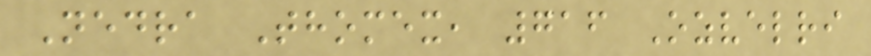Nedra Thomex, 716 Ozvelri
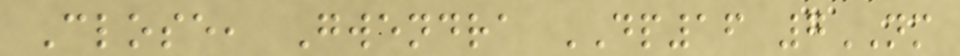Close, Gwendra DP16 7NM
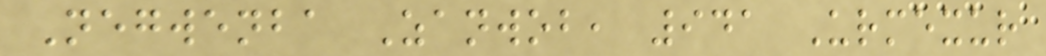Negwenba Zanwob, 941 Urmexur
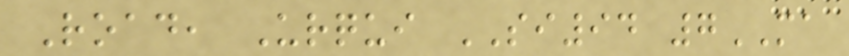Road, Urqui SI94 7MA
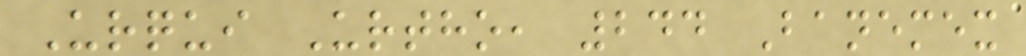Urqui Urtho, 244 Banemex
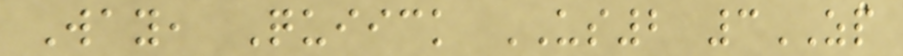Way, Quiick US2 3ZP
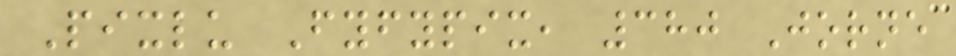Pixlu Fyfypix, 380 Jorne
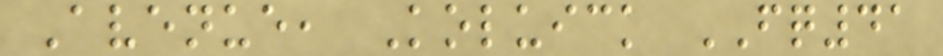Avenue, Koluick FQ41
